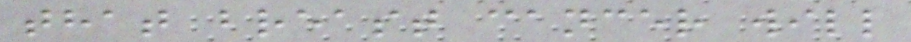that breast cancer will
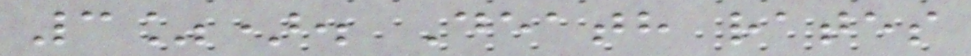3%). Death rates
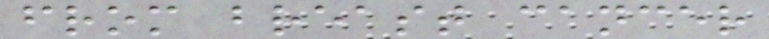from breast cancer
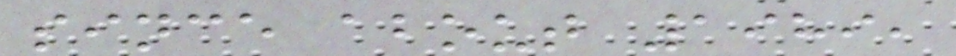since about 1989,
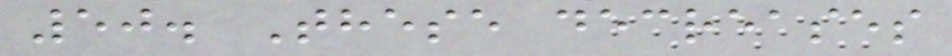50. These decreases
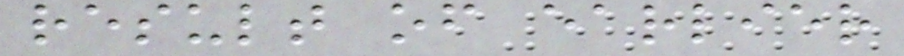result of earlier
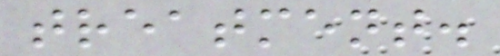treatment.
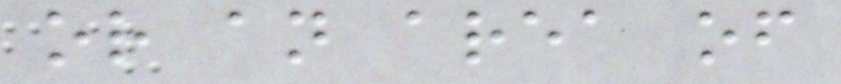or an area of
